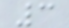3
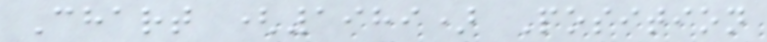Chart (1989) Position
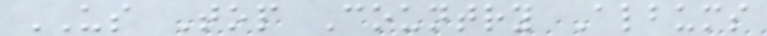US Top Country Albums
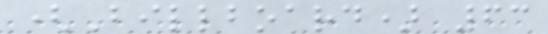(Billboard) 63
